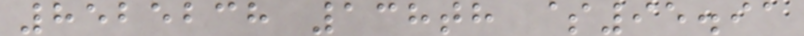8525238 138th $95.91
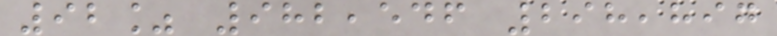92% 982,546 298,897
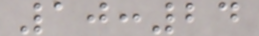10:24
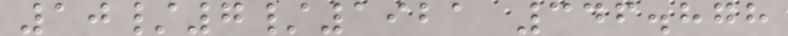10/7/1921 346.878
